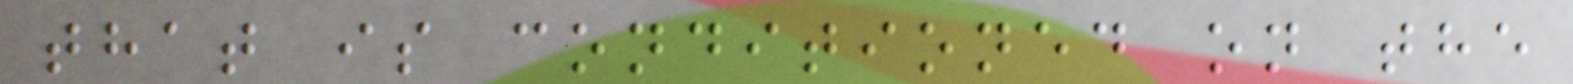that is conditioned on the
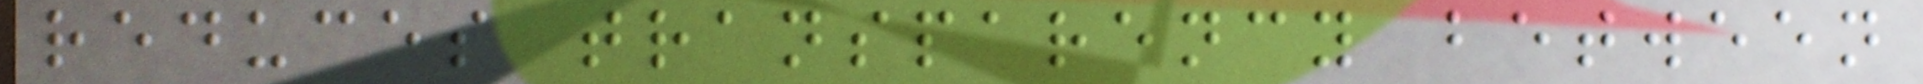reduces transparency between
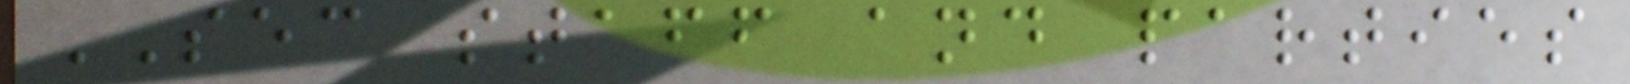SEC staff and parties
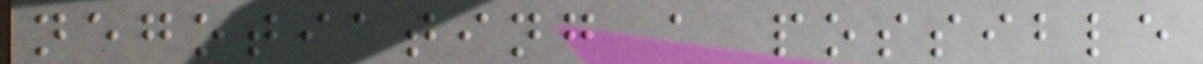negotiating a possible
